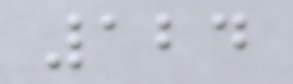124
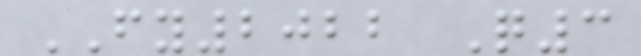FY2022 Q3
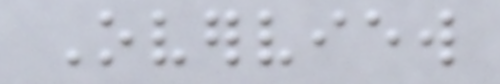Overview
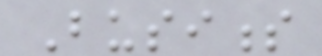Business
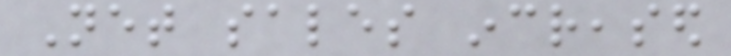Net sales increased
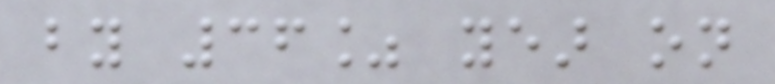by 36% year on
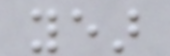year
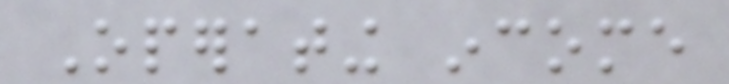Operating income
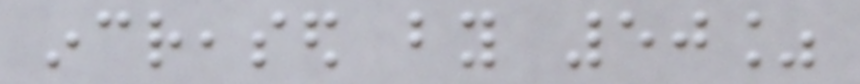increased by 50%
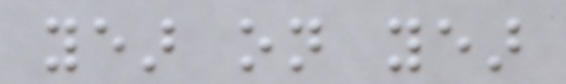year on year
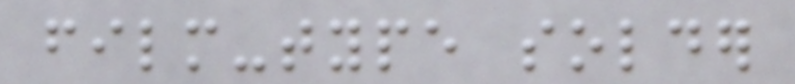film-type solder
